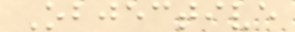Objective
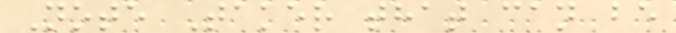Note Taker that can be
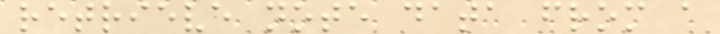retrieve note data from a
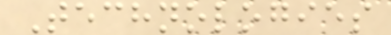Technologies
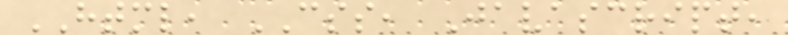HTML, CSS, Javascript,
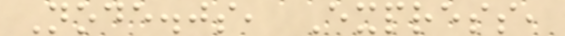Node.js, Express,
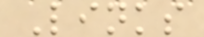Links
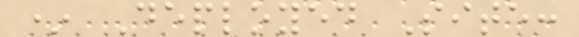* Deployed Site:
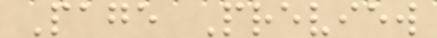Page Preview
